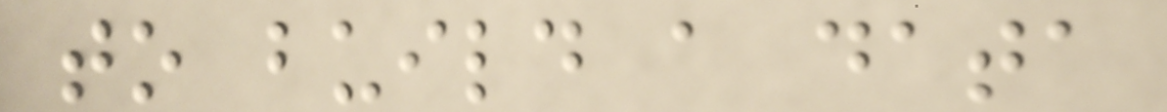to build a data
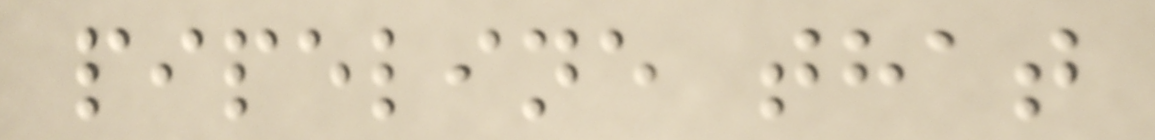pipeline that
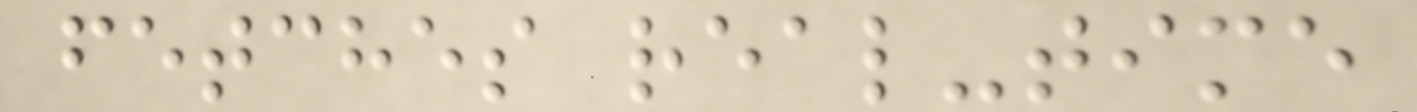fetches real-time
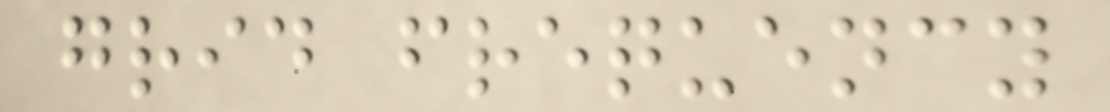grid frequency
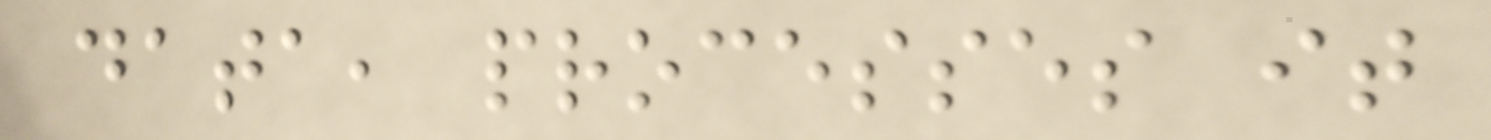data, processes it
